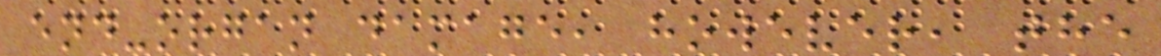end-organ damage, however, the
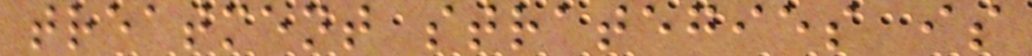treatment strategies is
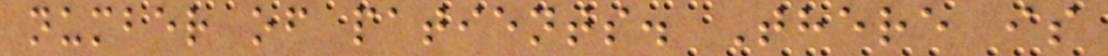number of patients. There is
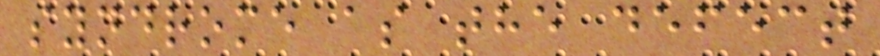syndrome as the defect
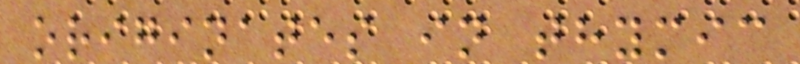originates in thymic
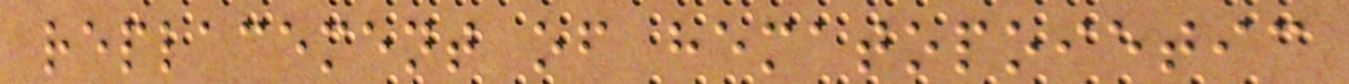replacement of hematopoietic
